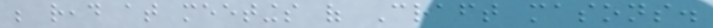be read at meetings of Craft masons.
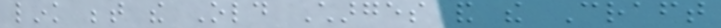link between the Old Charges and the Craft
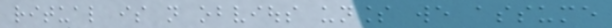ritual is not obvious unless we assume
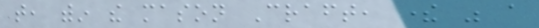that, within the mason Craft, there was a
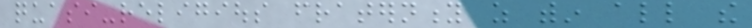quasi-religious fraternity as within all the
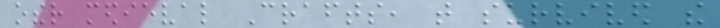other medieval Crafts, that survived the
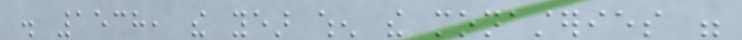. 1538, the year when the monasteries were
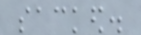sacked.
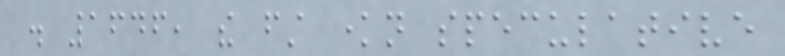. 1646, the first known speculative
